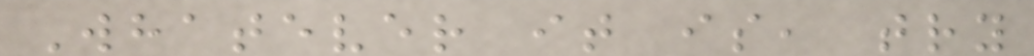Whatever it is, try
